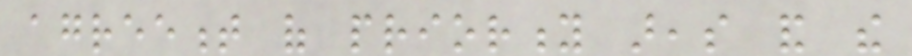agreement of priority areas and the
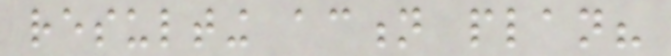resulting action plan?
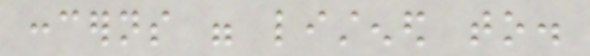concerns were listened to.
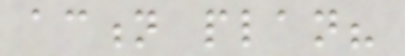action plan?
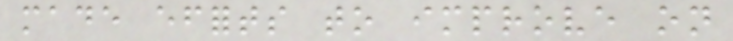made efforts to improve on
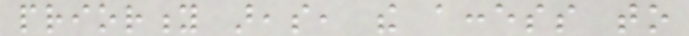priority areas, the access to
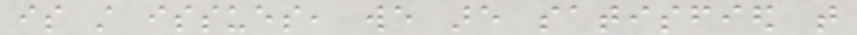is still issues, we are satisfied that
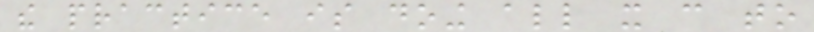the practice is doing all it can to
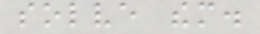solve them.
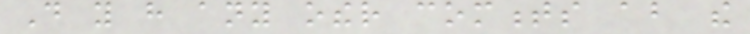Do you have any other comments about the
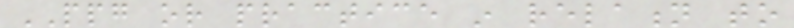PPG or practice in relation to
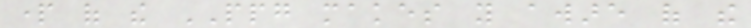part of the PPG makes you aware of the
